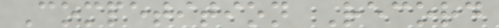Competition Record
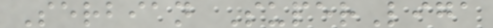Serbian SuperLiga
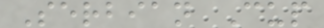Serbian Cup
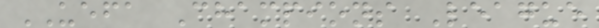UEFA Champions League
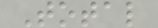Total
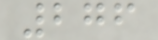276
